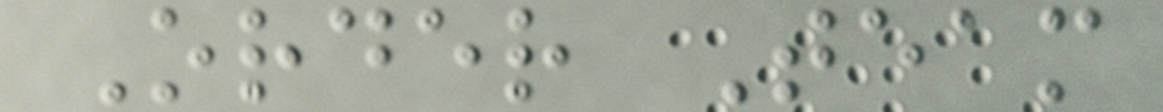Order Team
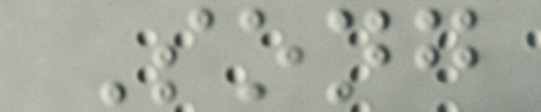Song
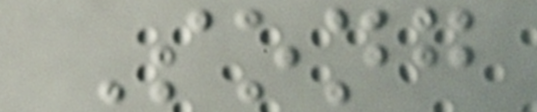Song
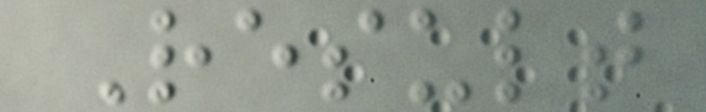Result
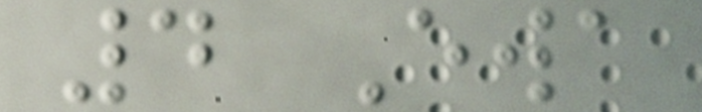4 Ewa
